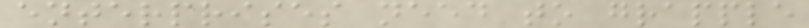enterprises need to grapple
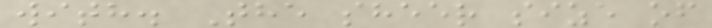with. The sheer size of
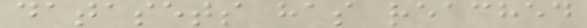datasets has reached
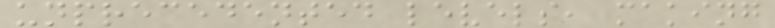unprecedented levels, making
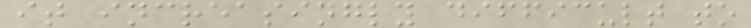it increasingly difficult to
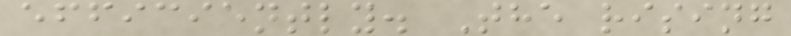efficiently. The rising
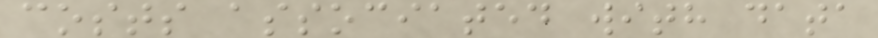costs associated with data
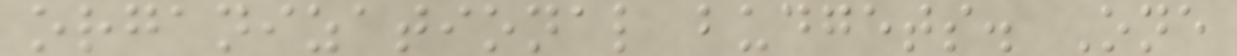organizational budgets. One
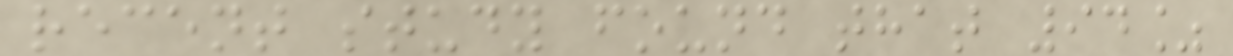recent study found that 94%
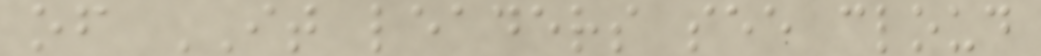of IT leaders see cloud
